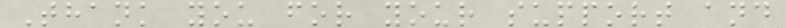Thank you for your support and
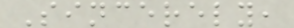Sincerely,
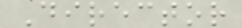Director
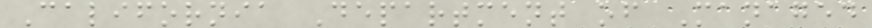California Department of Managed
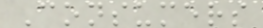Consumers
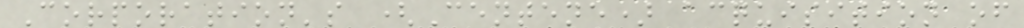Corporation's (Centene) acquisition of
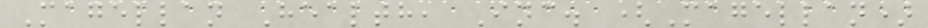Magellan Health, Inc. (Magellan)
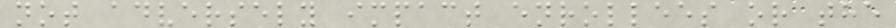not adversely impact enrollees or the
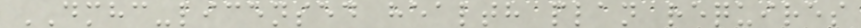DMHC-licensed health plan requires
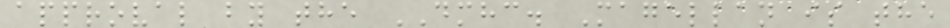approval by the DMHC. Magellan is the
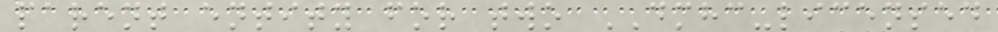parent entity for two DMHC-licensed
